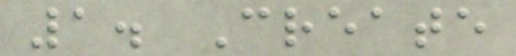1. Create
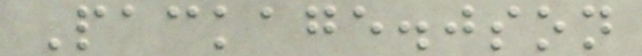Package.json
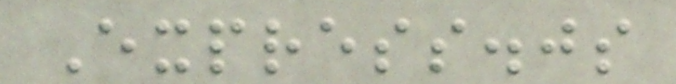Express.js
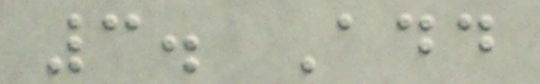3. Add
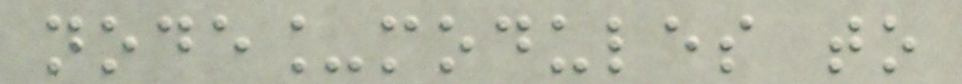node_modules to
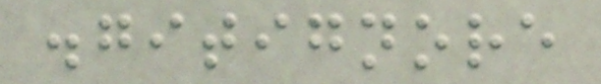.gitignore
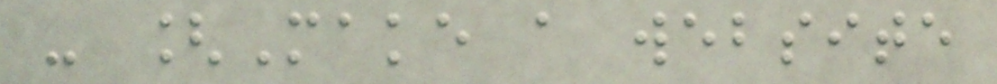- [Make a website
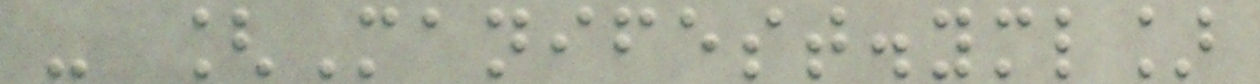- [Manifest.yml]
